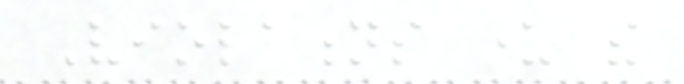Violations under the
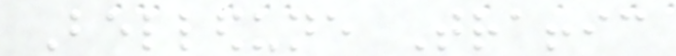Belledune Traffic
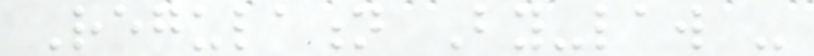Regulation By-law -
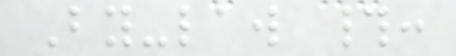By-law #:
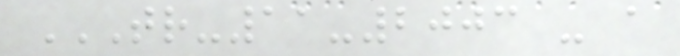TR-11-2003 - A
